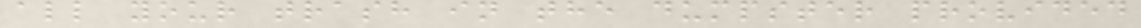all your trash in the dumpster provided
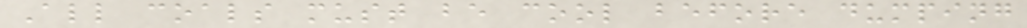All coals must be cool before dumping
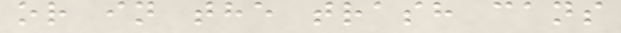or in the trash cans
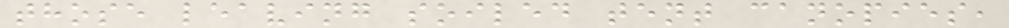those leaving soiled tent canopies,
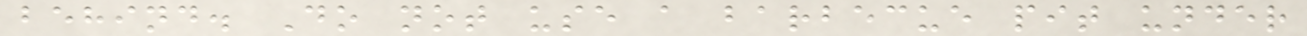behind. Do not use a barbecue pit under
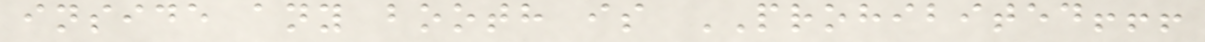inside any booth is PROHIBITED!!!
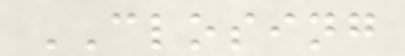CLOSING
